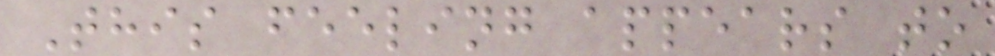This feeling appears to
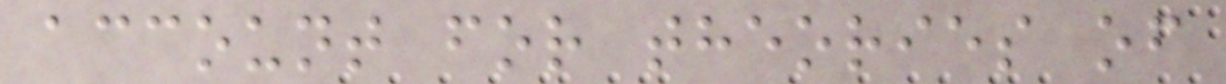account for theories of
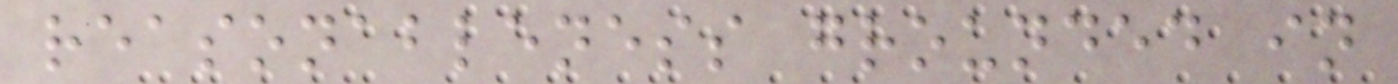reasonableness grounded in
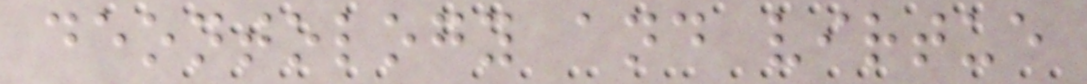deontology and virtue
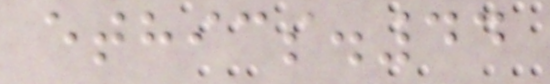ethics.44
